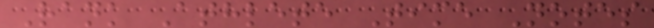Rank Athlete Time Notes
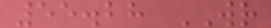55.28 WR
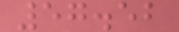57.52
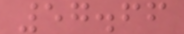57.66
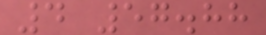4 57.88
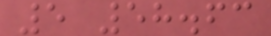5 58.63
